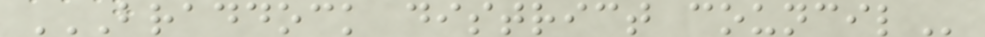BRADDOCK DISTRICT COUNCIL
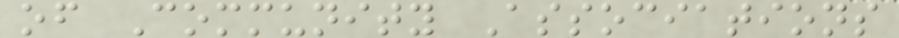of Community Associations
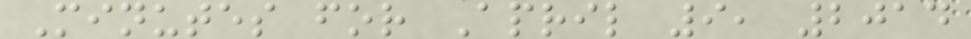Minutes for April 9, 2014
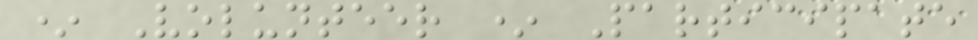* Volunteer * Participate
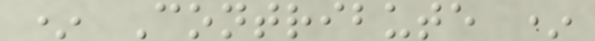* Contribute *
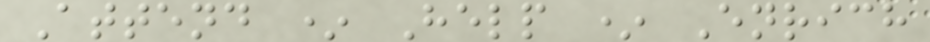Attend * Help * Enrich
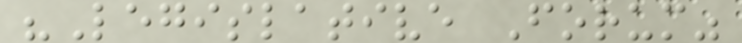"Legislative Forum"
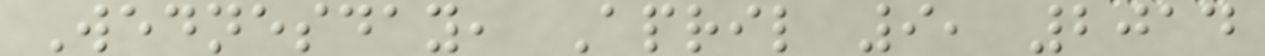Wednesday, April 9, 2014
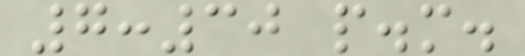7:30 p.m.
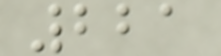221
